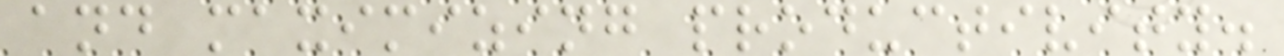and maximizing productivity.
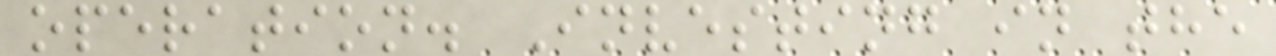operation. Investing in the
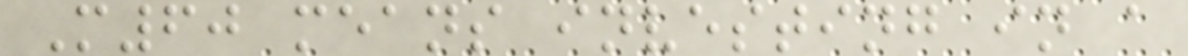M60 means investing in a
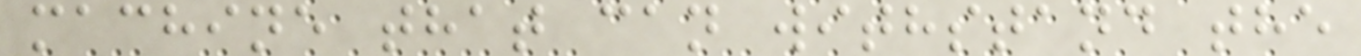machine that can withstand the
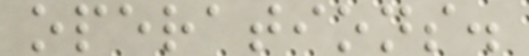operations.
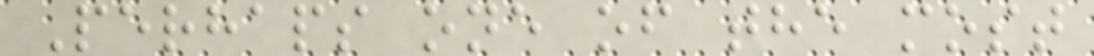Perhaps one of the most
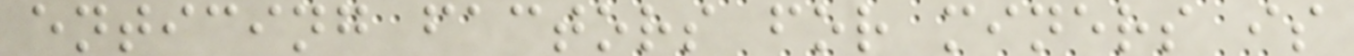enticing factors for miners is
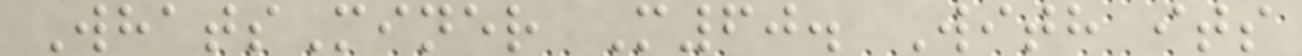WhatsMiner M60. With its
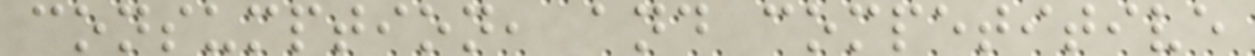consumption, and competitive
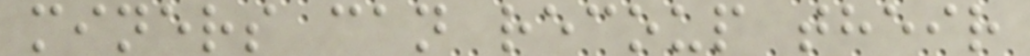miners can recoup their
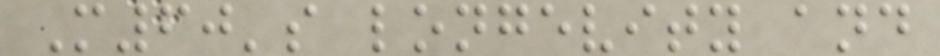M60's longevity and
